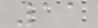11
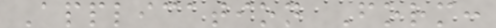Application Form:
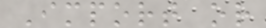Import or
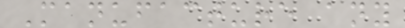Manufacture any
